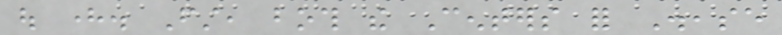out here. First, both the Centers for Disease
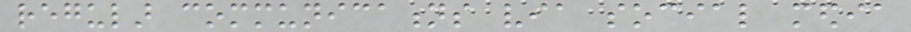regular communications via social media
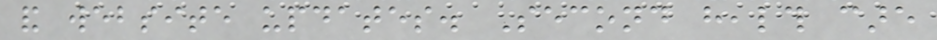and website updates. Second health care
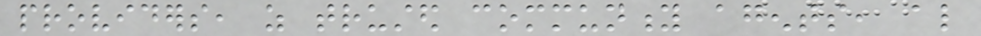providers, as trusted community agents, also
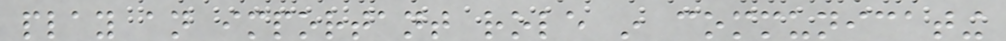play an important role in communicating
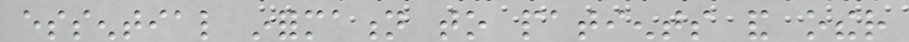essential information to patients and other
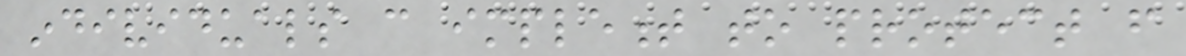individuals can implement to protect from
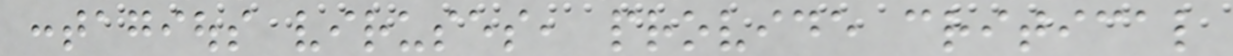contagious viruses, provide critical
